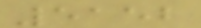5152
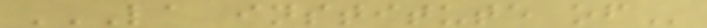LA INSTITUTE OF
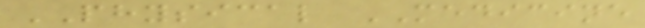PHYSICAL MEDICINE
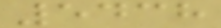5438
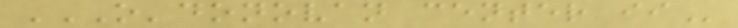O'DONOVAN CENTER II
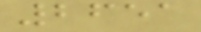2651
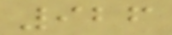926
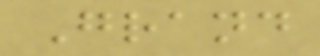Grand
